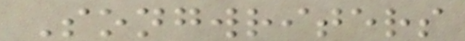Songwriters
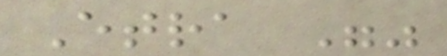Etra ""
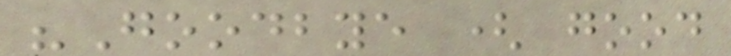"Goodbye ( good
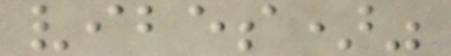vibes)"
